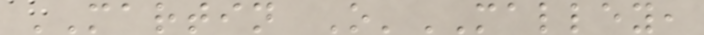MARTIN O'MALLEY,
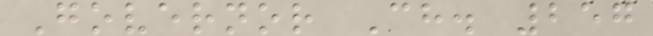Governor Ch. 257
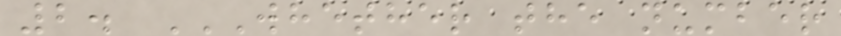2. WHETHER THE NUMBER
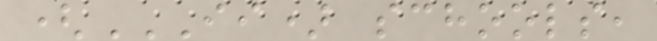(II) SCHOOLS,
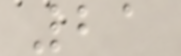21
